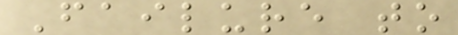Failure to
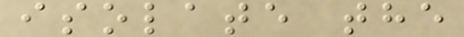isolate the
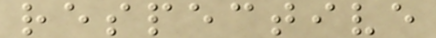respective
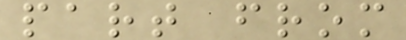part from
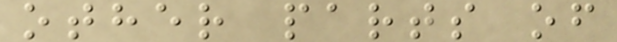other parts of
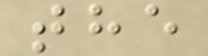the
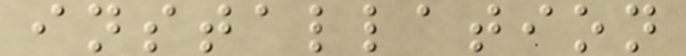installation
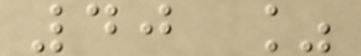40 %
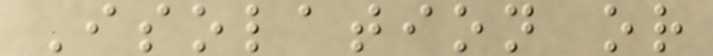Isolation or
